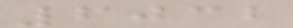6032
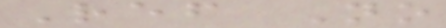Ref No
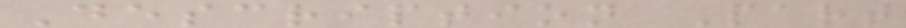Description Part
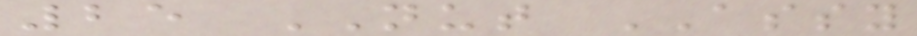25 NUT ASSY
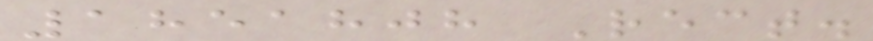1851808 Rect.
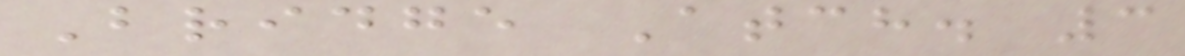Bridge Atch. 3
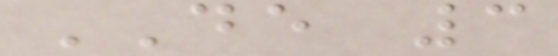DE 3
